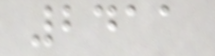2411
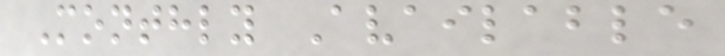Monthly Available
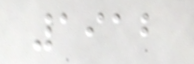1912
